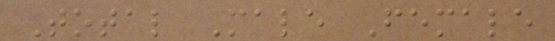Total Male Female
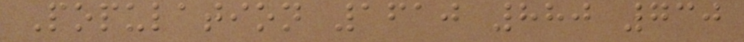Population 1610 880 730
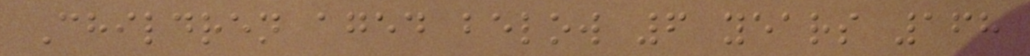Children aged below 6 years 168
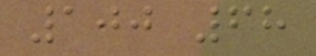100 68
